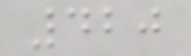420
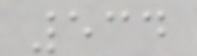534
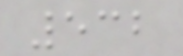532
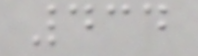434
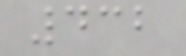432
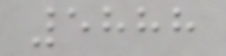5888
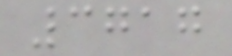3717
